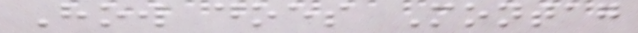How does Montag
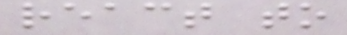react to
